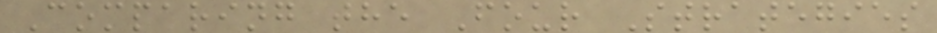Comparing the Four Strategies
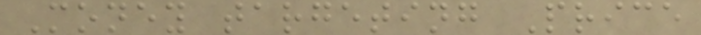Money targeting Price
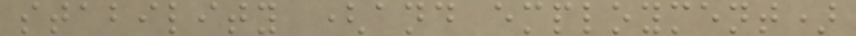stability (and employment)
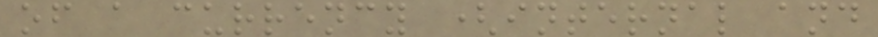of a currency (internal and
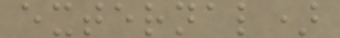external)
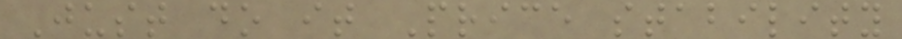Just do it Price stability
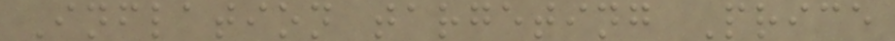Inflation targeting Price
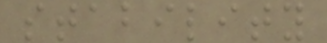stability
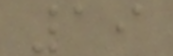19
